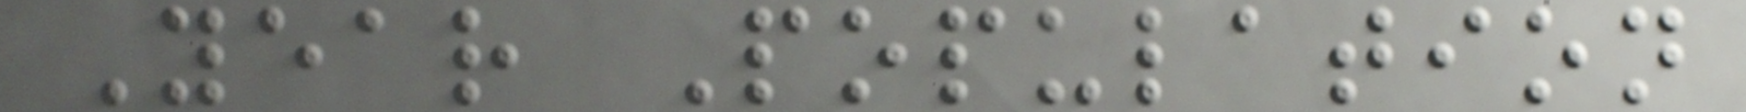Year Population
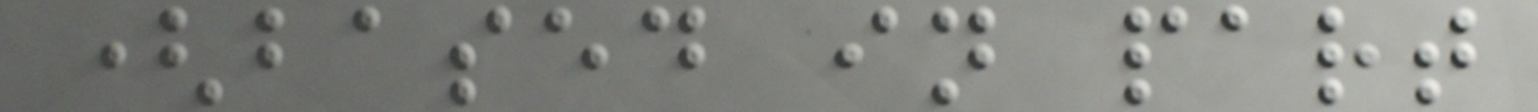(based in part
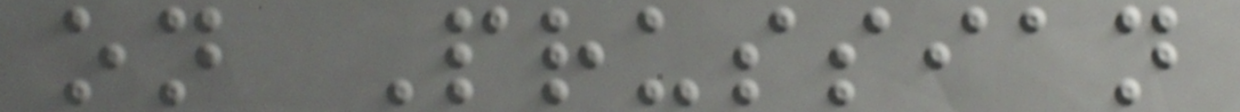on Prussian
